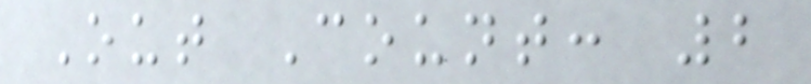Out Count: 2
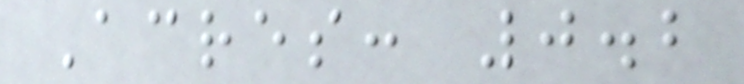Acres: 0.2
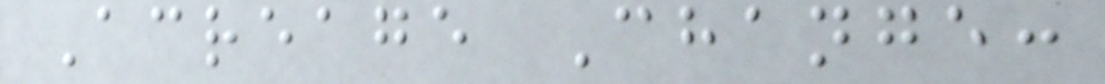Acreage Change:
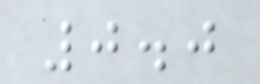0.0
